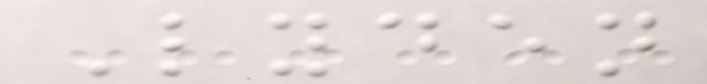Lyden
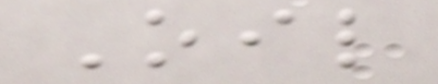Oil
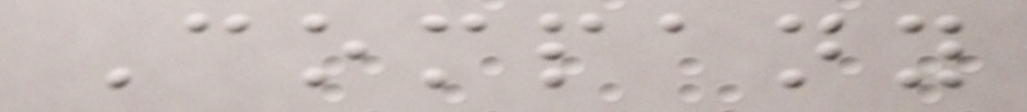Company
